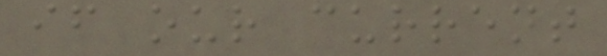if our current
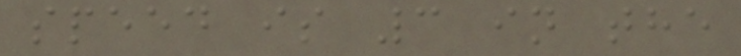speed is 3 in the
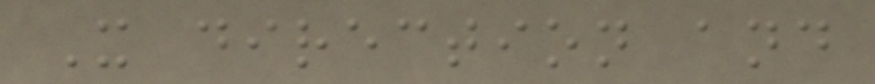X direction and
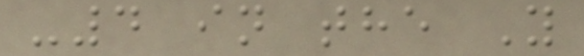-4 in the Y
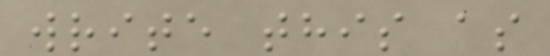write this as
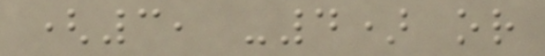(3, -4) or
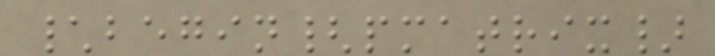\begin{pmatrix}
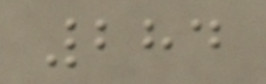284
